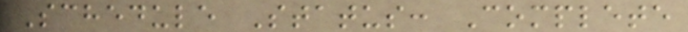Schedule Status: Complete
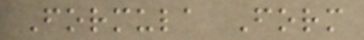Formula Form
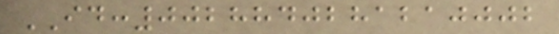ID:0028840281210002
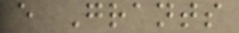e Grants
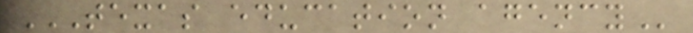TEXAS EDUCATION AGENCY
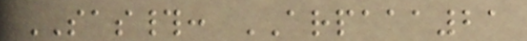SAS#: ARPAAA21
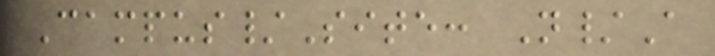Campus/Site: N/A
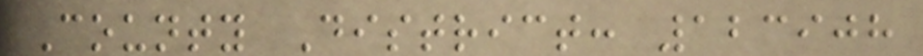County District: 123908
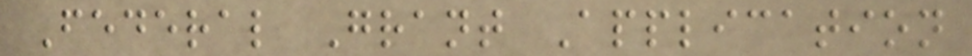Federal Grant Application
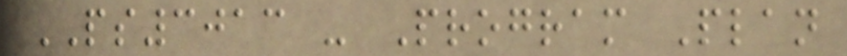PS3013 - Program Plan
